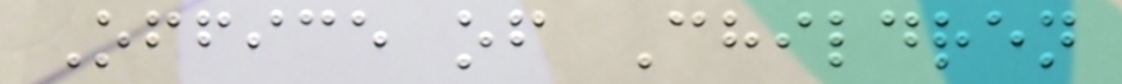Office of Children
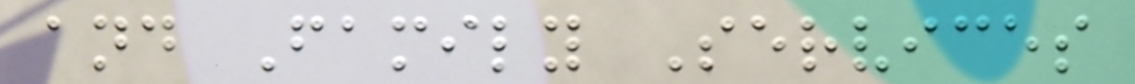and Family Services
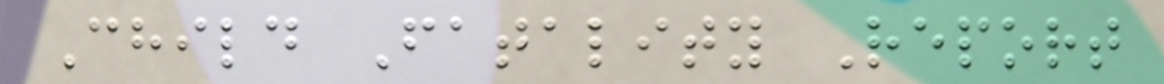Child Fatality Report
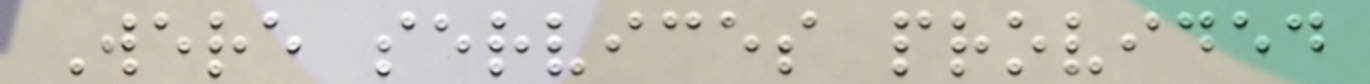Were services provided
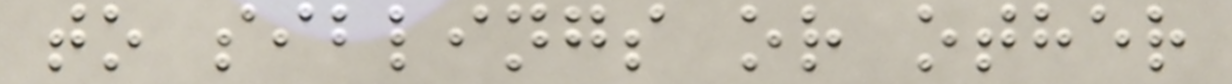to siblings or other
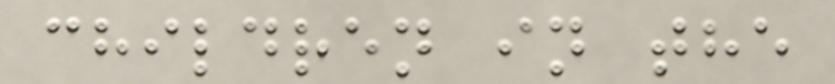children in the
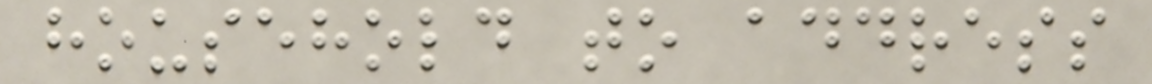household to address
